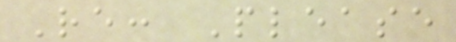Re: Please
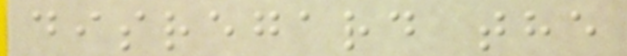disregard the
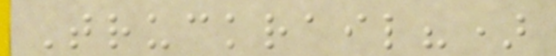Truckrail?)
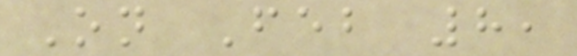On Feb 8,
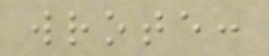wrote:
